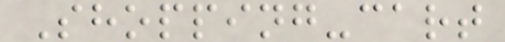Shopping-cart
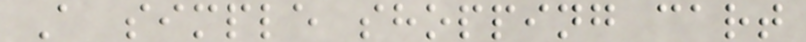A simple shopping cart
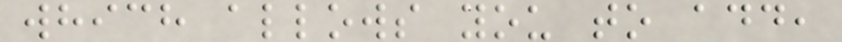which allows you to add,
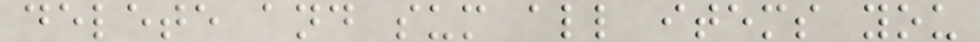delete and sum all items you
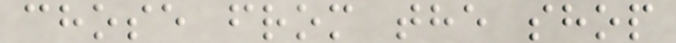chose from the shop
